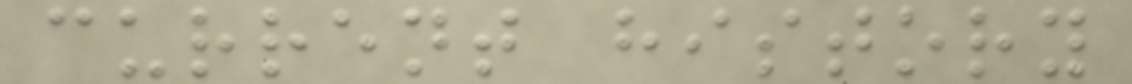current history
